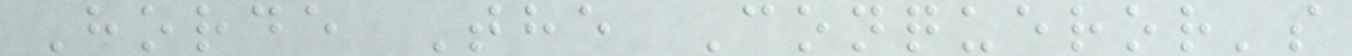Horde The Conqueror's
